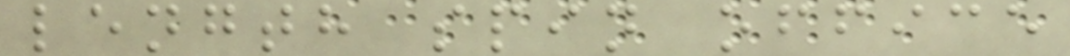length spin office
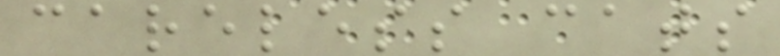careless cats
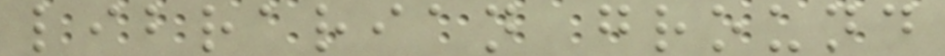librarian ground
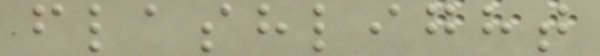flashlight
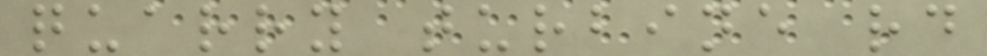quarry turbine rd
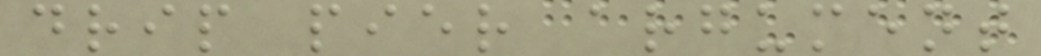drip pier argument
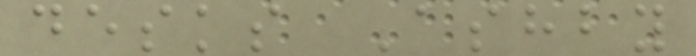desks Ashby
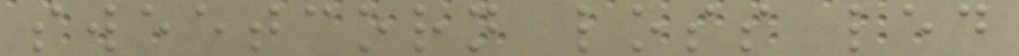sweetcorn loss led
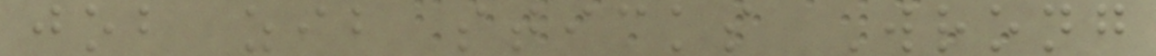job zib sticks Wrong
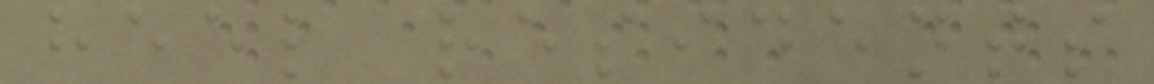heel residents
